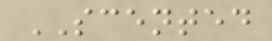SCENTED
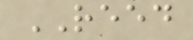REED
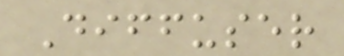Diffuser
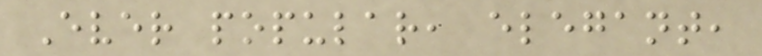Ever popular, elegant,
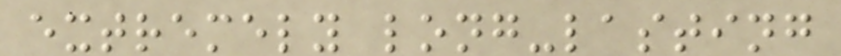extremely long-lasting
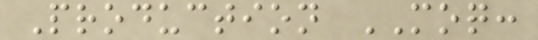Production MOQ:
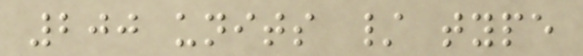200 units / type
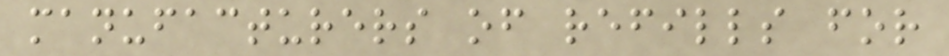manufacturers of refills for
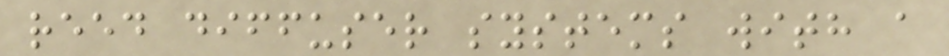reed diffuser systems with a
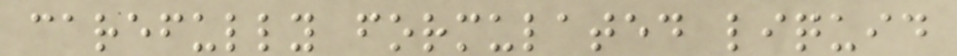carefully formulated liquid
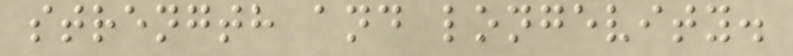strength and longevity.
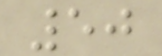50
